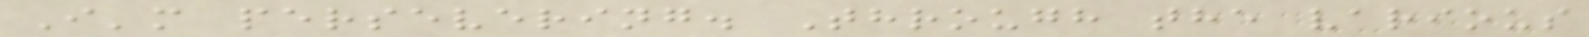I'm persevering. Through the various
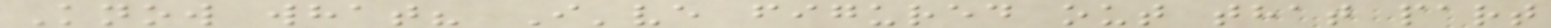Know what? I've figured out that part
